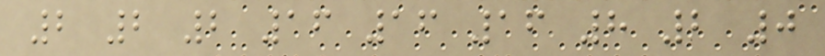2 2 2 16 16 16 8 2 0
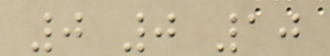0 0 10
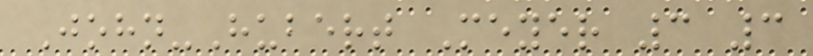John-Hubert Meyer 3 3
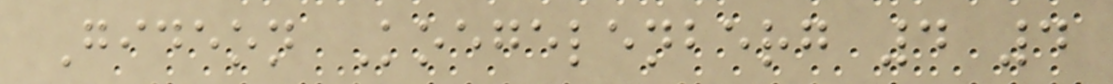Gideon Koegelenberg 4 4
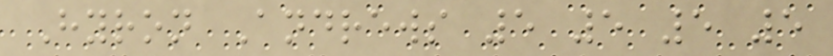Hyron Andrews 5 5 5 5
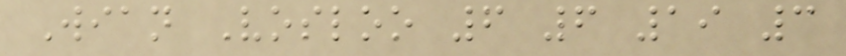Wian Vosloo 6 6 19 3
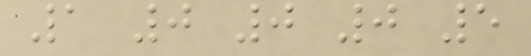1 0 0 0 5
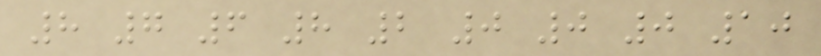8 7 6 8 2 0 0 0 10
